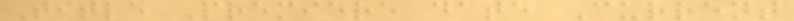Title Premiere date Current
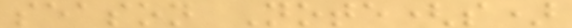season Note(s)
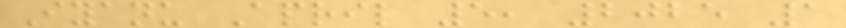Iyanu April 5, 2025 1
